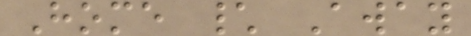Home \ Away
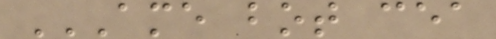AME BOT CEA
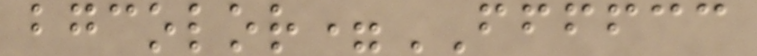bgcolor=FFFFCC
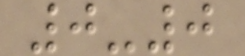0-0
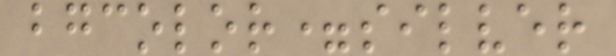bgcolor=silver
